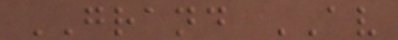GRAND AV
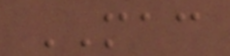MAC
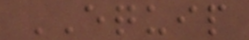EQUIP
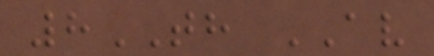8TH AV
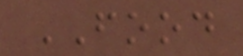FOOD
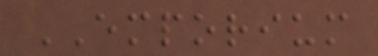EMPORIUM
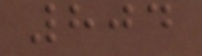804
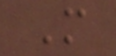M
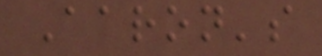Aaron's
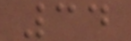34
